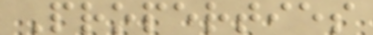Properties
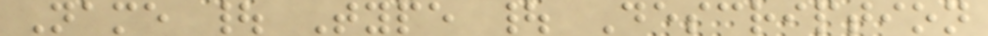Name | Type | Description
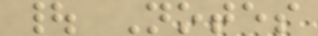| Notes
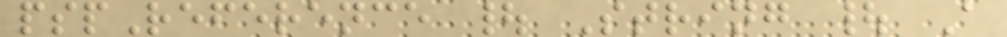pspReference | String | A
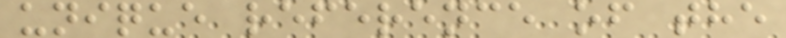unique reference of the
